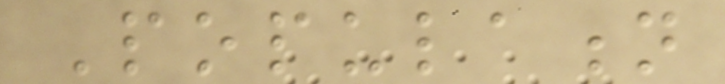Population
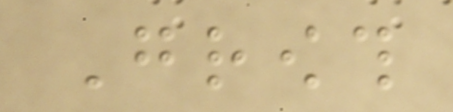Growth
